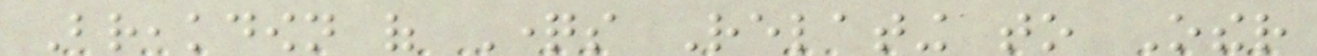Breakdown of Questions Relating to Other
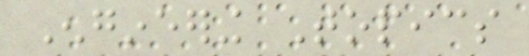Engineering Topics
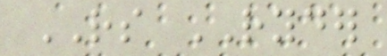RS RYDER
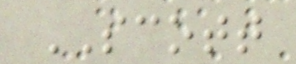SCOTT
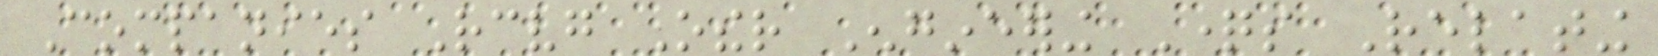Companies Receiving Other Engineering Questions Relating
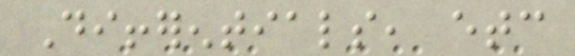Differentials, etc
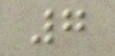7
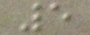5
